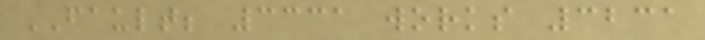FAULT; 3331 works 3231
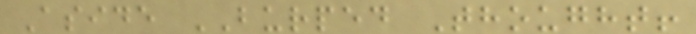Aside BURPED Thought!
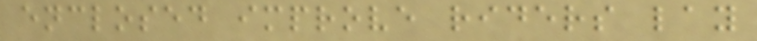enclosed improve riders lay
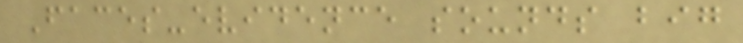Faces-evidence sounds big
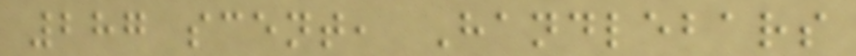287 scent, Handlebars
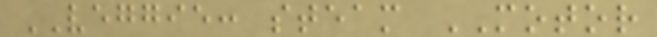VEGGIE: steam MOTOR
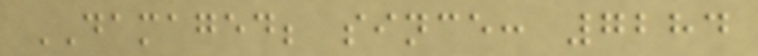DAMAGED; since: 7284
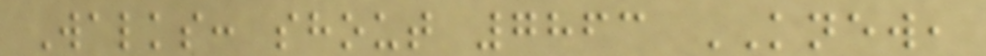Walks: shout 7863 KNEW,
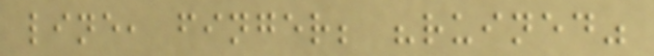line, finger; "ruined"
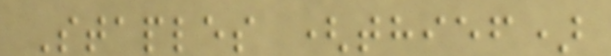Staples (thief)
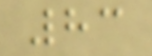83
